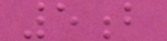5b
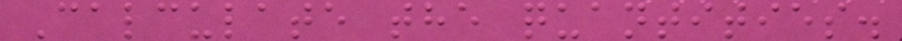Calculate the quantities.
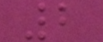2
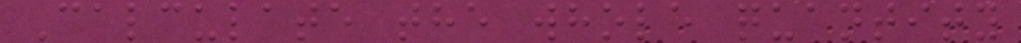Calculate the whole quantity
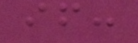if:
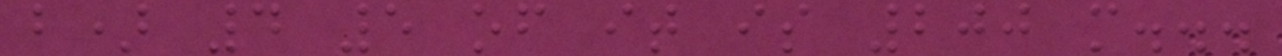b) 4 5 of it is 200 m...
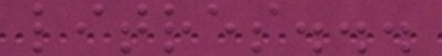litres...
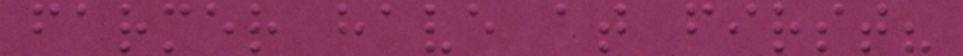farmer have at first?
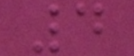4
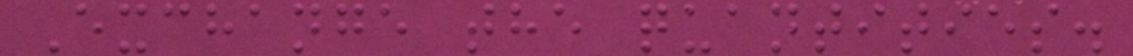Exchange the quantities.
